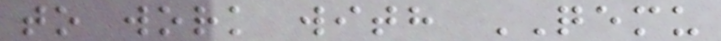to work with QEMU
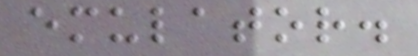emulator.
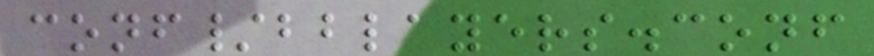conf/bblayers.conf
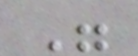"
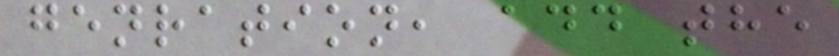genration, add the
